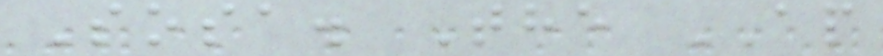Sosa. The AP
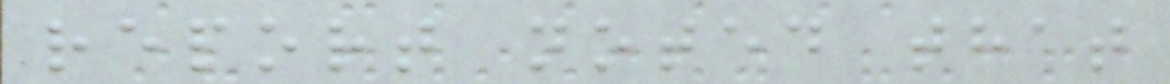report noted that
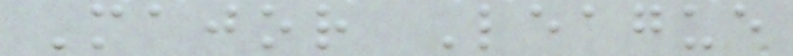Major League
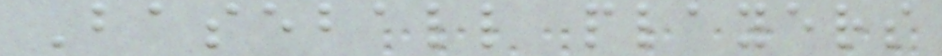Baseball players
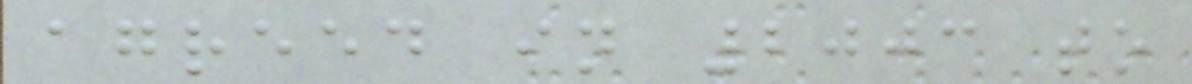agreed in 2003 to
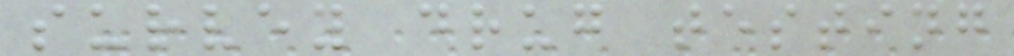survey drug testing
